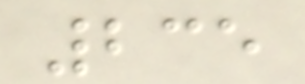235
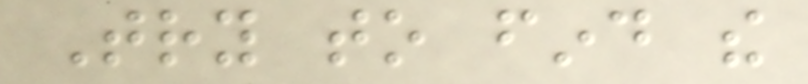Try to find the
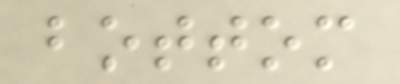bottom
